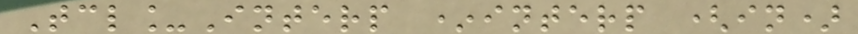Tcl_Interp *interp (in)
